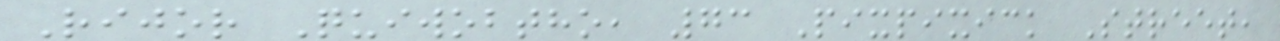Rijor Quiwobtho, 73 Pixpixick Street,
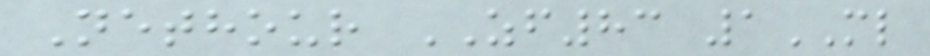Nethour ZF83 1ML
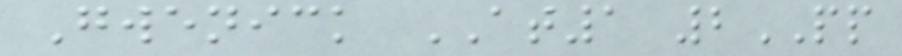Gwenick AT1 2PP
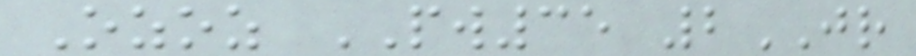Ozoz PW35 2JR
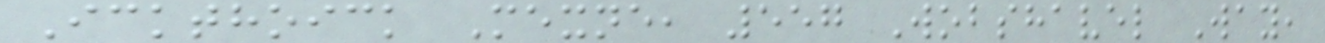Ickthoick Mexne, 557 Wobshavel Way,
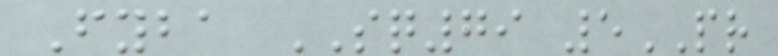Fyba SQ79 5PR
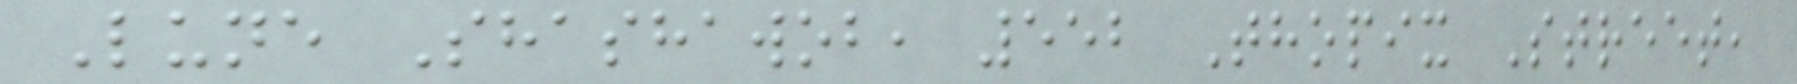Lune Shashawob, 552 Thopix Street,
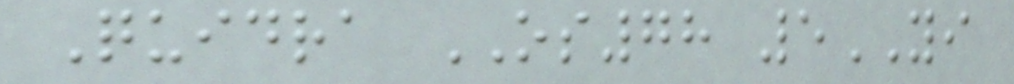Quidra OS78 5YI
